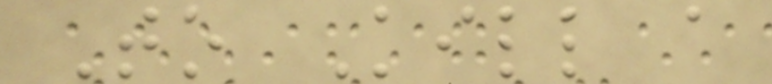To Kill a
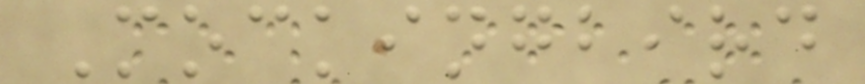Mockingbird
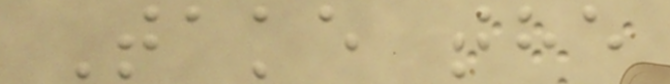Take the
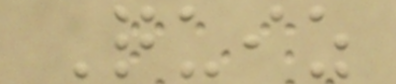Quiz
